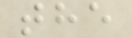the
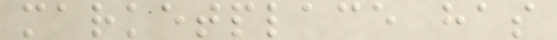marketplace has
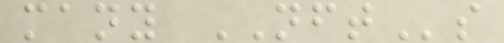many NFTs
